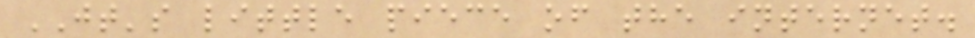JT's little piece of the internet.
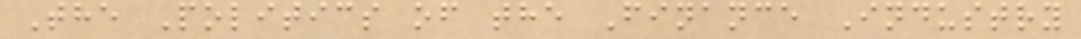The Politics of the Finance Industry
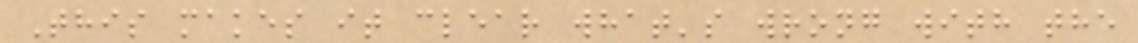This makes it clear what's wrong with the
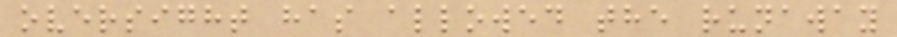oversight has allowed the runaway
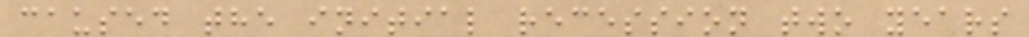caused the initial recession two years
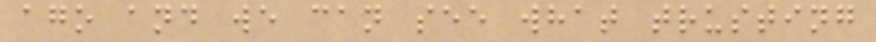ago and we can see what trusting
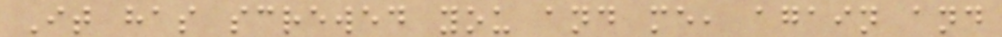It has screwed you and me, again and
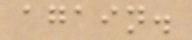again.
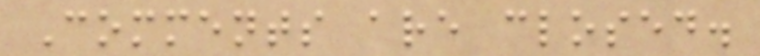Comments are closed.
